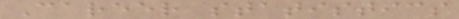Career statistics
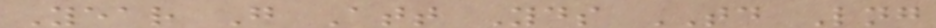Year G Att Yds TD Lng
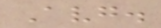Avg.
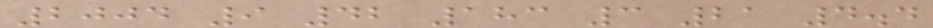2004 9 42 183 3 21 4.4
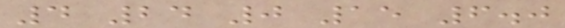4 24 0 15 6.0
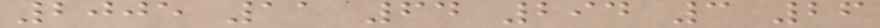2005 11 64 294 3 26
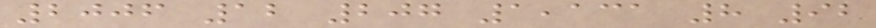2006 12 207 1,131 8 92
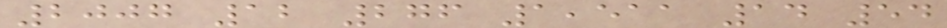2007 12 276 1,511 14 54
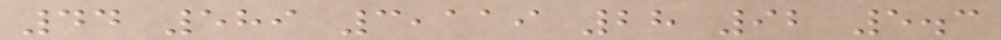44 589 3,119 28 92 5.3
